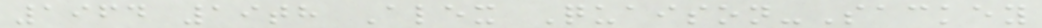1964 19th Alex Quaison-Sackey
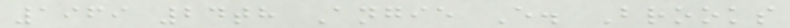1969 24th Angie E. Brooks
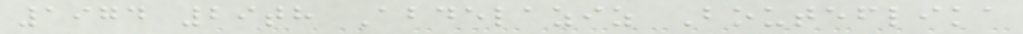1974 29th Abdelaziz Bouteflika
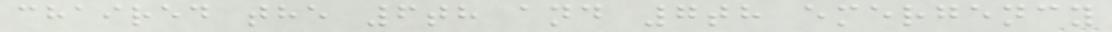chaired the 6th and 7th emergency
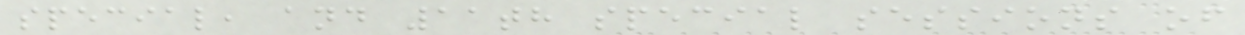special, and 11th special sessions of
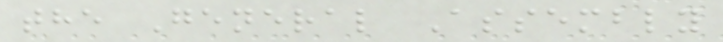the General Assembly
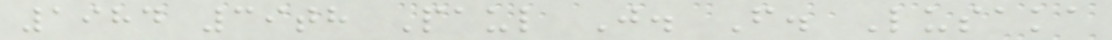1984 39th Paul J. F. Lusaka
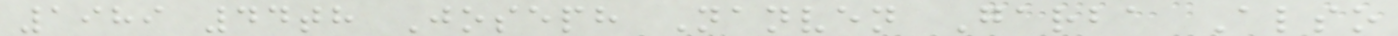1989 44th Joseph Nanven Garba Also
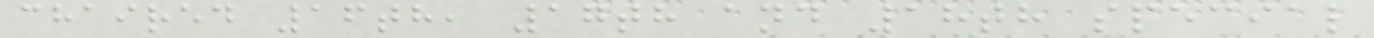chaired 16th, 17th and 18th special
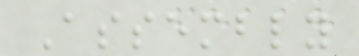Assembly
